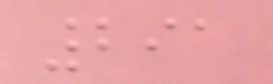291
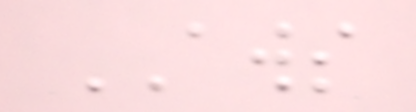AWS
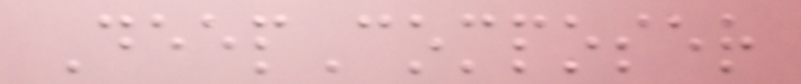DeepComposer
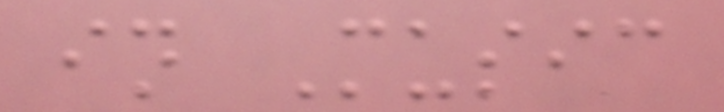in Music
